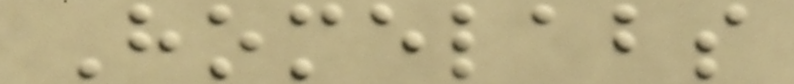Homelabs
